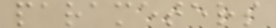parameters
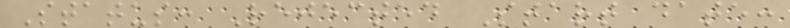Status: Rejected Start date:
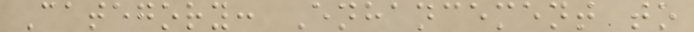Category: Enhancement to
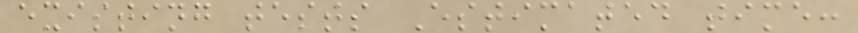existing tests Estimated time:
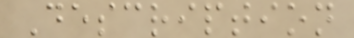Description
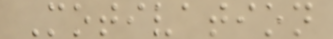Motivation
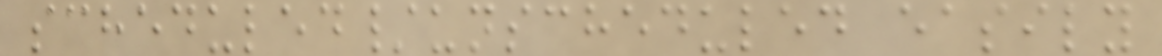scheduled/unscheduled easily
